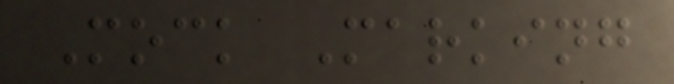Mock Marking
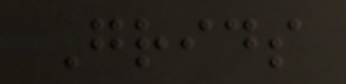Grids
